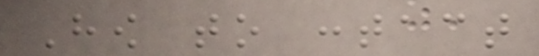How to contact
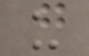us
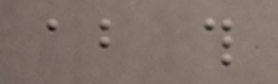about this
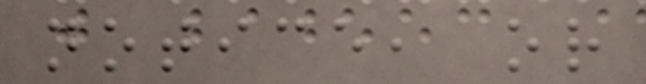notice, or
